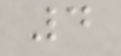4
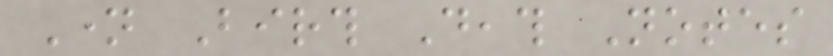Name Birth Death Notes
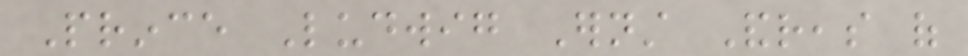Prince Ludwig Ernst Andreas of
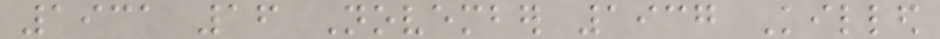1931 16 November 1937 Killed
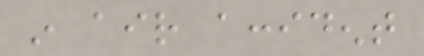in air accident
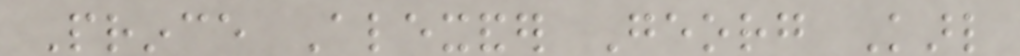Prince Alexander Georg Karl
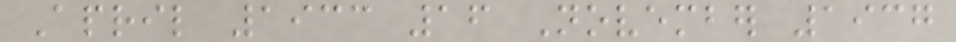April 1933 16 November 1937
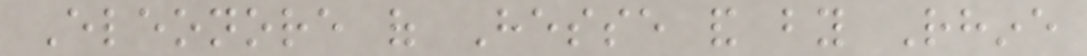Eleonore of Hesse and by Rhine
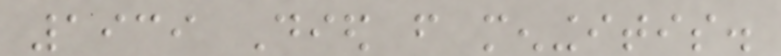1939 Died from meningitis.
